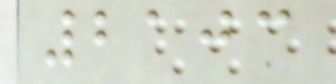2103
